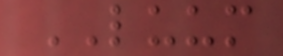LUUM
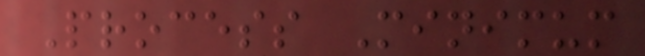Process Minimum
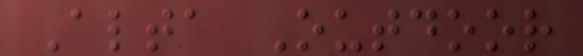Alta Outdoor
